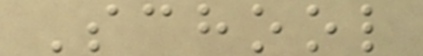School
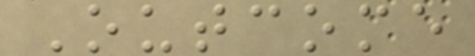Outcome
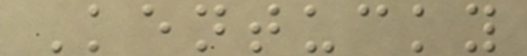Kentucky
